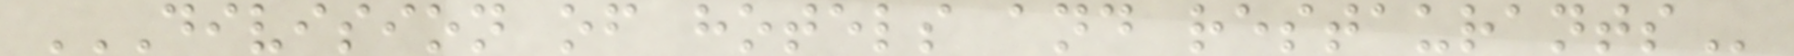DIVISION OF HOTELS AND RESTAURANTS
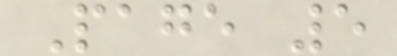Page 5
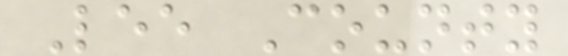Lee County
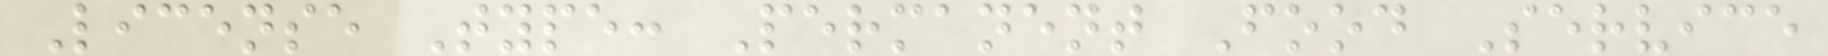License Type: Permanent Food Service
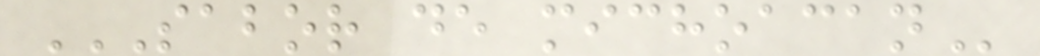SABOR DE MICHOACAN
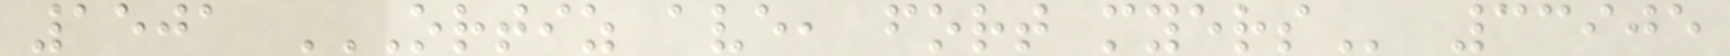1501 ORTIZ AVE, FORT MYERS 33905
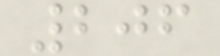206
